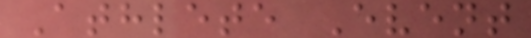Athlete Event
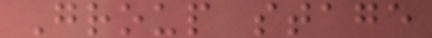Group stage
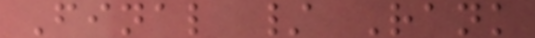Final / Rank
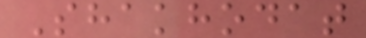Shakhodat
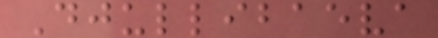Djullibaeva
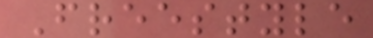Freestyle
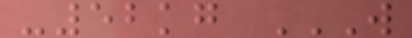-52kg W
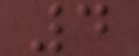4
